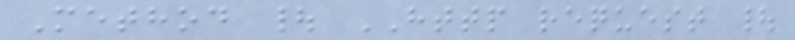Method | HTTP request |
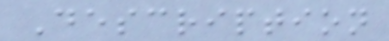Description
